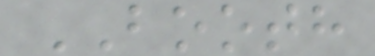BOOTH
